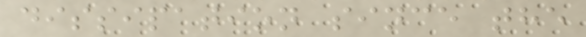dissipation since the
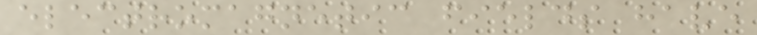electromagnetic fields have
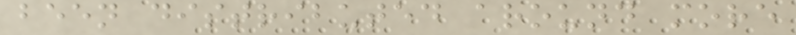been distributed around more
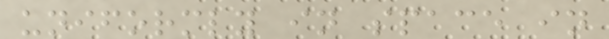uniformly in space in
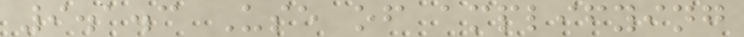9.1.3 Use of amplifying
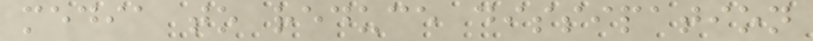media to reduce dissipation
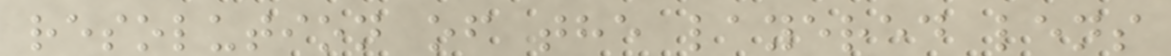resolution of the layered lens
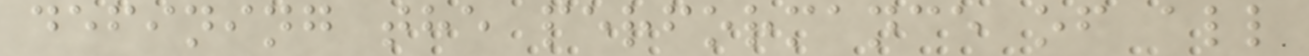defining the performance of all
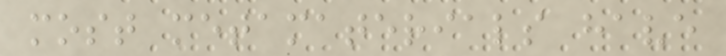most metamaterials have
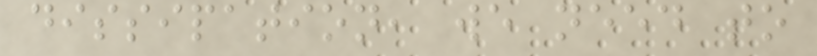dissipation, we need to
